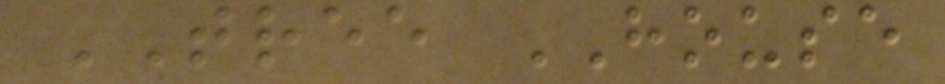TREE HOUSE
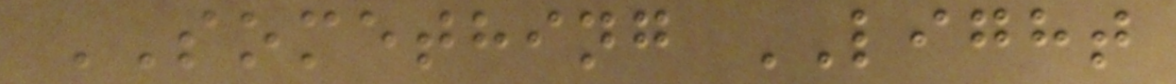SOMETHING LIGHT
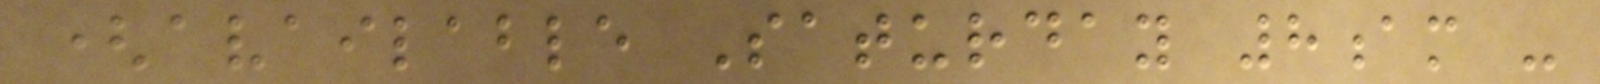(available Saturday 8am -
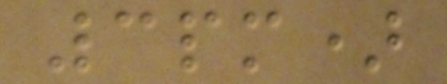3pm)
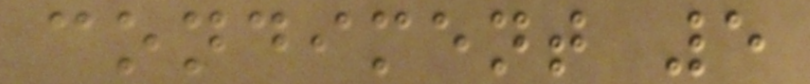condiment 5
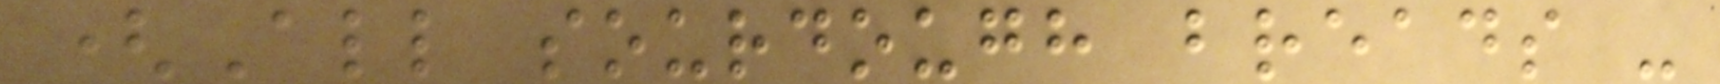(All sourdough breads -
